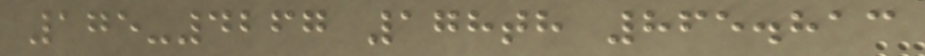175-4267 178th 865.813
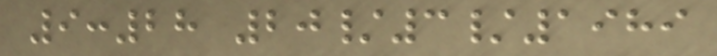9:28 20/3/1989
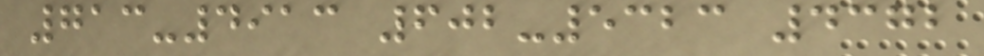713-4913 602-5323 4372
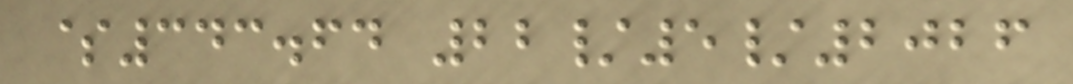$343.64 22/5/2026
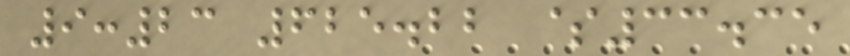9:23 625.22 $33.35
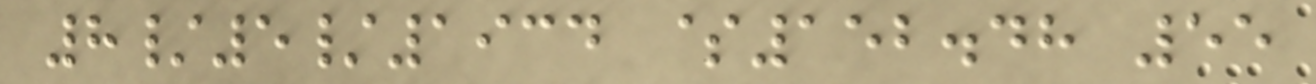8/5/1934 $152.48 55
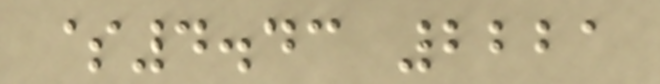$4.43 2221
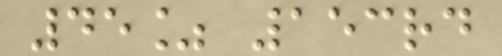45% 153rd
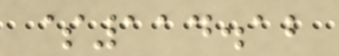$114.12
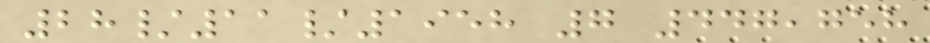28/11/1958 7 447,758
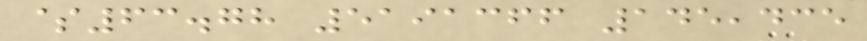$63.78 5191366 145,435
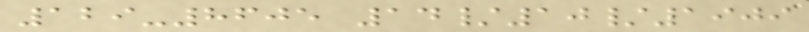129-8605 14/10/1909
